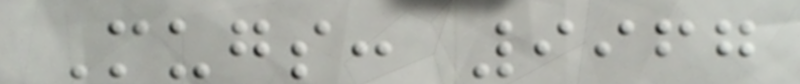Mugs: 9967
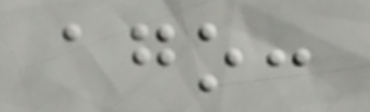ago:
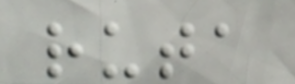ruta
